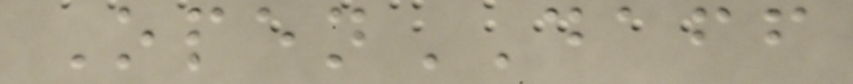OpenDAFF
